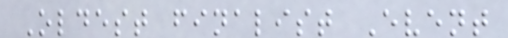Oldest finalist Event
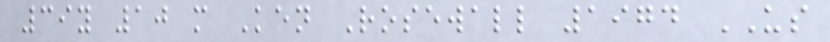39y 10 m Ken Rosewall 1974 US
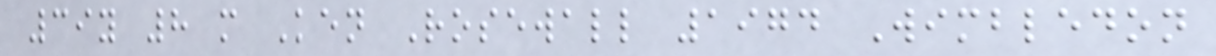39y 8 m Ken Rosewall 1974 Wimbledon
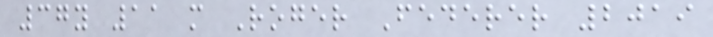37y 11 m Roger Federer 2019
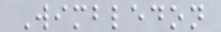Wimbledon
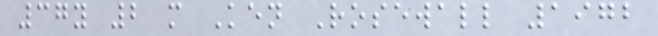37y 2 m Ken Rosewall 1972
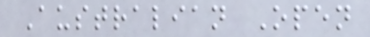Australian Open
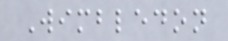Wimbledon
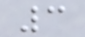3
